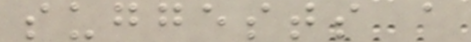suggests a
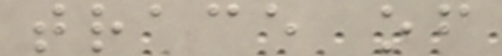trace of
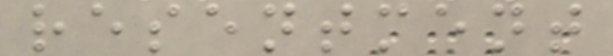resentment
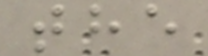the
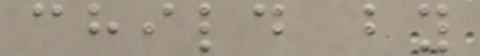child by
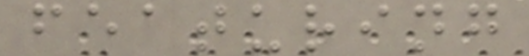featuring
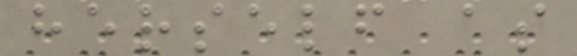herself as
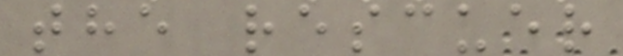the rescuer
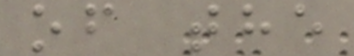of the
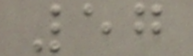57
